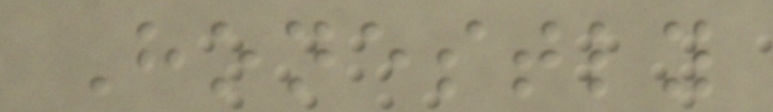Honestly
